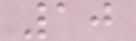10
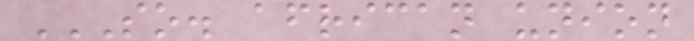SO. AFRICAN UNION
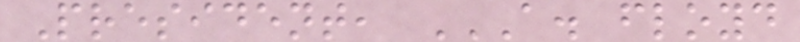President, A. FLOYD
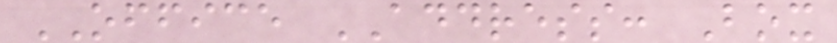OFFICE ADDRESS: Box
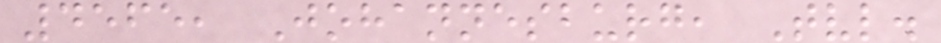4565, Johannesburg, Tvl.
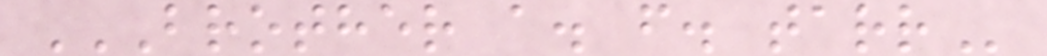BROTHER A. F. TARR
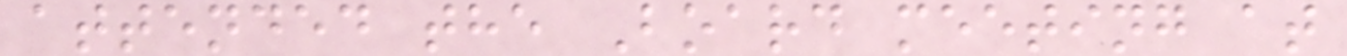attended the Board meeting at
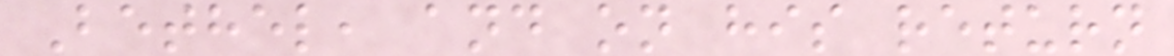Bethel, and on his return
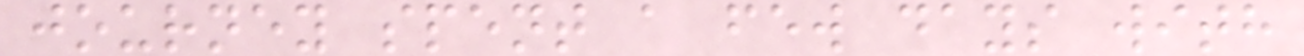journey spent a few days with
